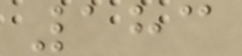183
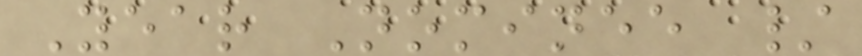Year Nominee /
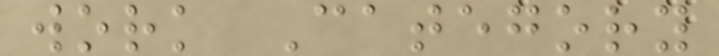work Category
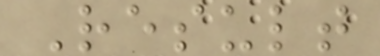Result
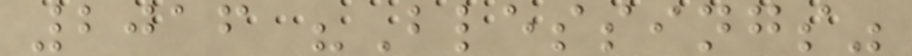2016 "Blessings"
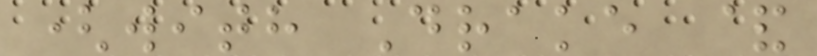(with Drake &
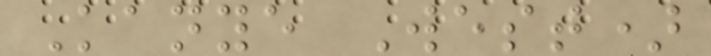Kanye West)
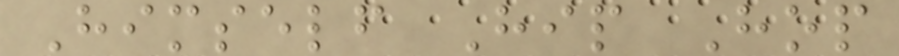Himself Hip Hop
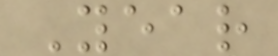Year
